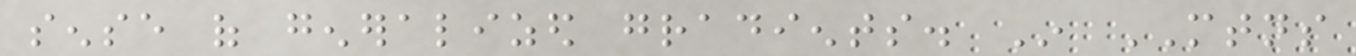sense of generalized gradients. In MTNS
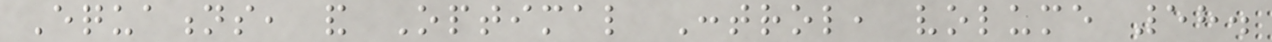Equations, and Optimal Control, volume 58.
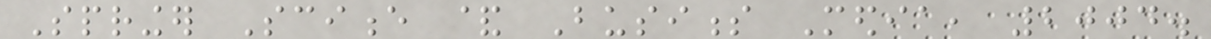Springer Science & Business Media, 2004.
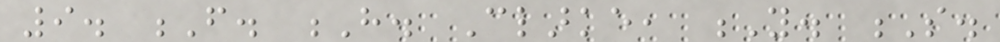9. F. H. Clarke, Y. S.
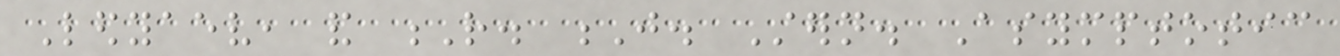Ledyaev, and R. J. Stern. Asymptotic
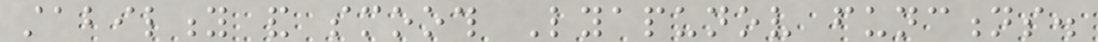stability and smooth Lyapunov functions.
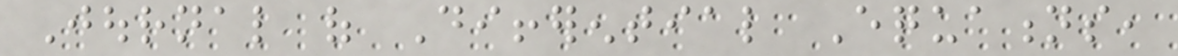Journal of Differential Equations,
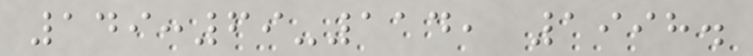149:69-114, 1998.
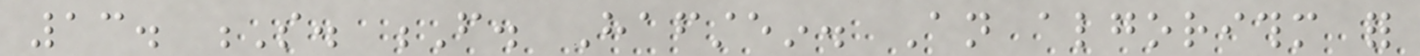13. S. F. Hafstein. An algorithm for
